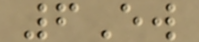6Ew
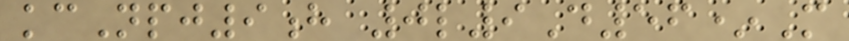kcNpj9h 0l9D56*M
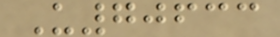U70633
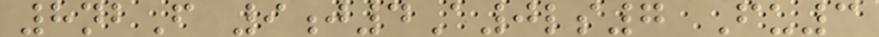8nbF 9j4A0ls7 Fu3
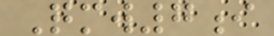Qmw7i
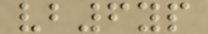vb6yp
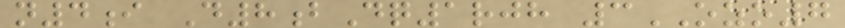n4i D8bDq1rjh 3OZO7
